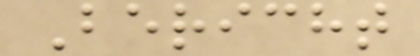Bericht
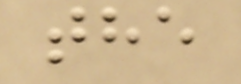the
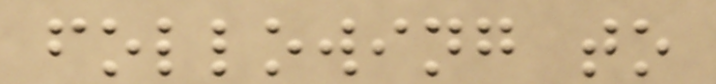following to
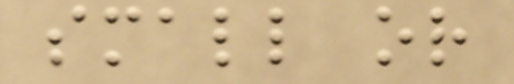small or
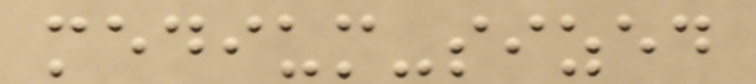medium-sized
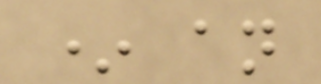* an
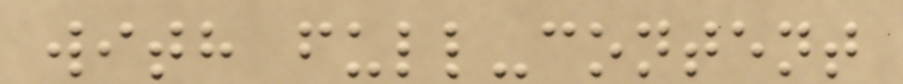with full-content
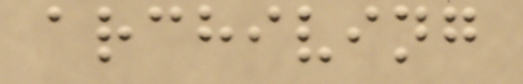archiving
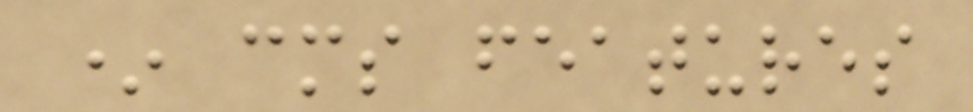* cms features
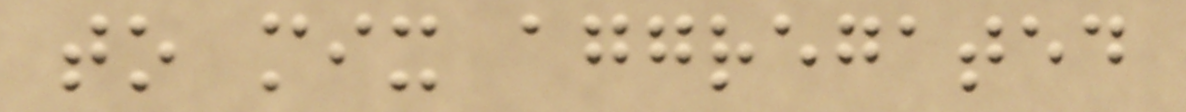to mix aggregated
